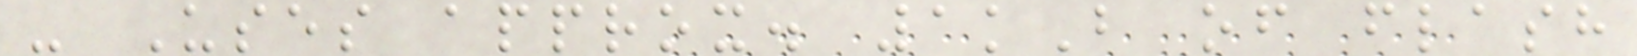- Uses approx. 1kB of flash
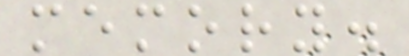memory.
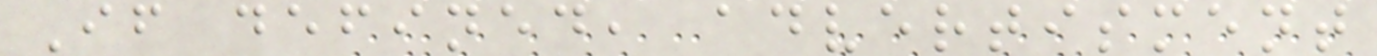If defined, advertisment
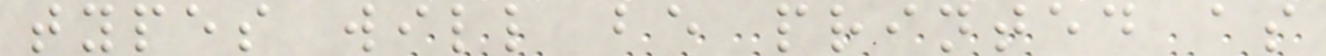types will be printed as
